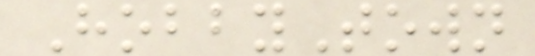HobbyTown
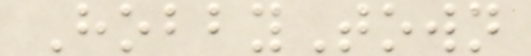HobbyTown
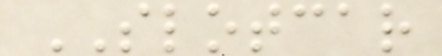SLOTCAR
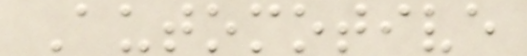Automotive
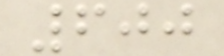600
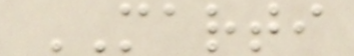MARTI
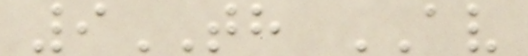9TH AV
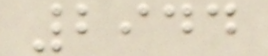2944
